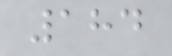184
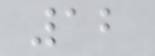12
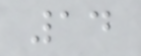14
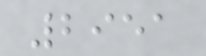2951
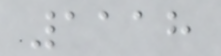1118
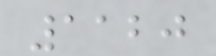1120
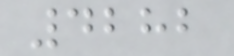4282
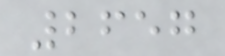2657
